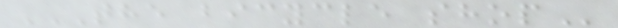THE BICYCLE SHOP
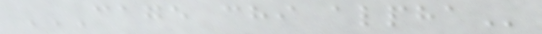CAGE CHI ALPHA
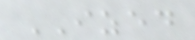IZED
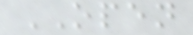OPEN
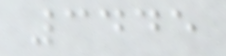3445
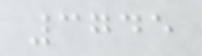3745
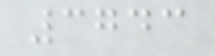3743
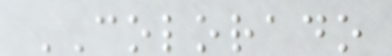COLORADO
